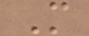M
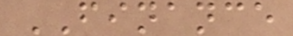FINANCE
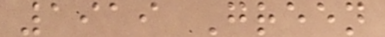1919 Green
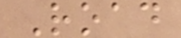Road
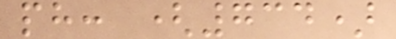ph: (734)
